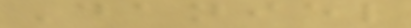Daniel
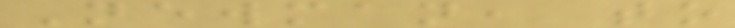Newman, to
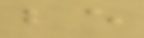be
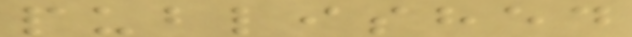published
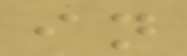in
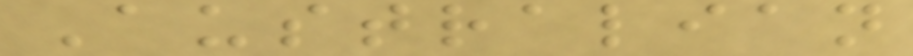Australian
